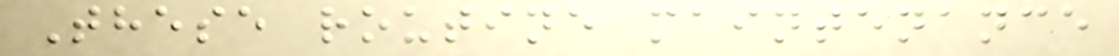These routine maintenance
